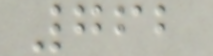762
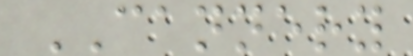CANNERY
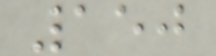150
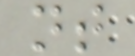nt
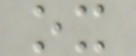ox
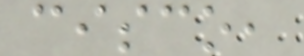cisco,
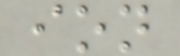ion
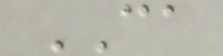CA
